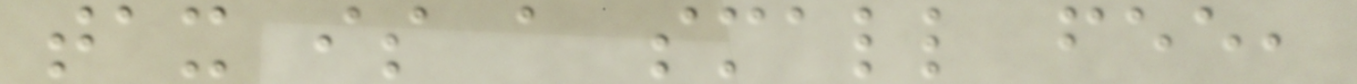tax is a small fee,
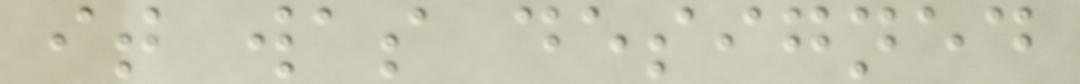it was designed
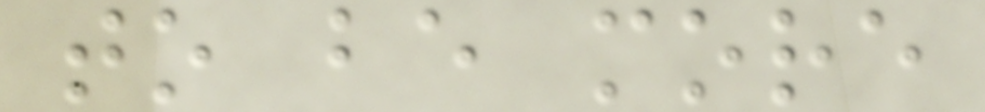to be more
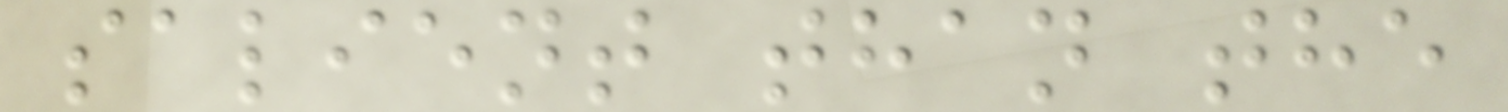salient than the
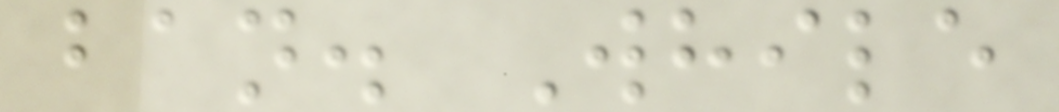ban. While
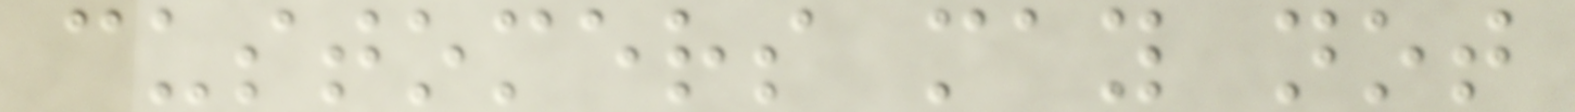customers may not
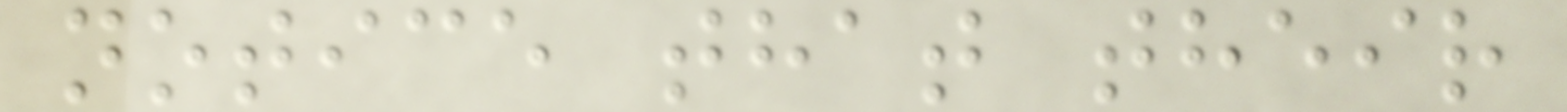notice that their
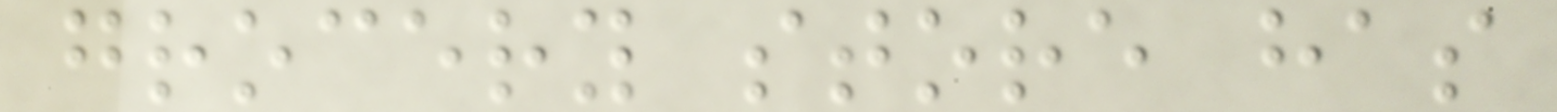grocery store has
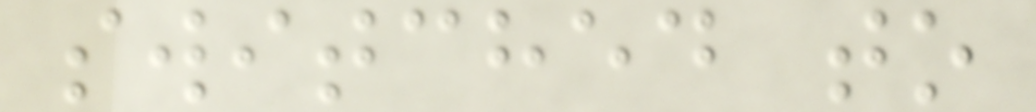switched to
